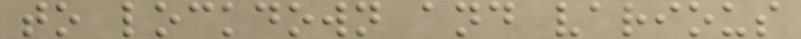to lockdown and various
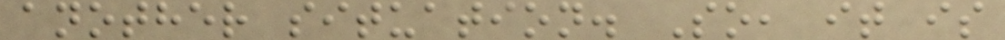another situation. So, it is
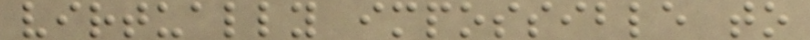virtually impossible to
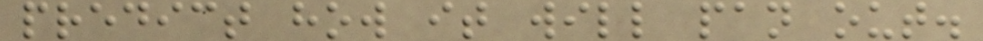predict how it will pan out.
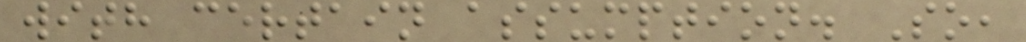with certain assumption. So,
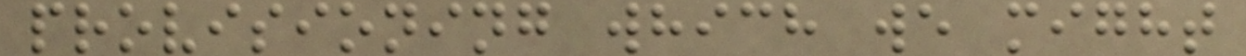provisioning which we might
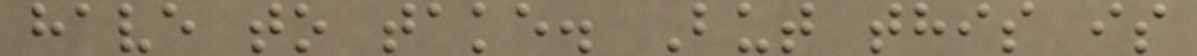have to take. But this is
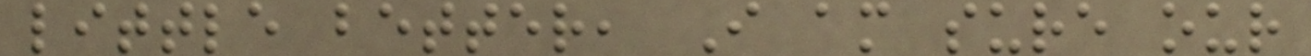little better, I am sure our
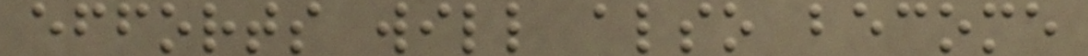efforts will also become
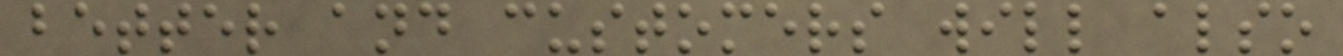better and customers will also
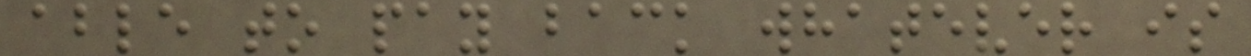able to pay back whatever is
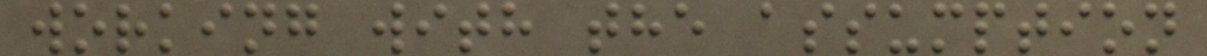working with the assumption
